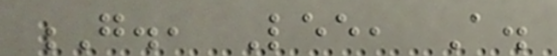G., Lee, A.
